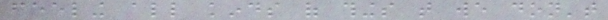feeling all kinds of things that we don't
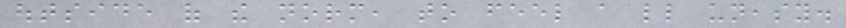outside of the norm, to feel a little uneasy.
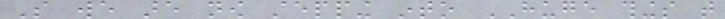So we are now stepping into HUGE things that
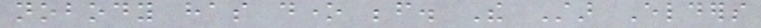nobody has done before. The Star Elders
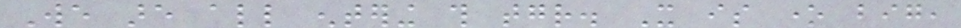We are all entering this together. It is one big,
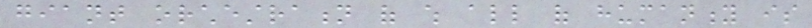giant orchestration of which all of humanity is
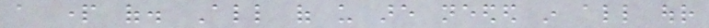a part of. All of us are needed in all our
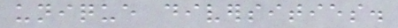unique diversities.
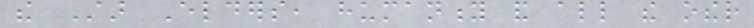the Star Elders, humanity and all the other
